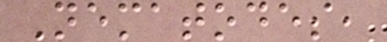Nematodes,
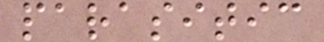parasitic
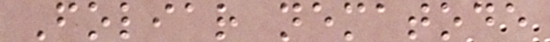Foliar nematode
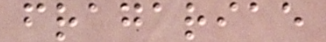fragariae
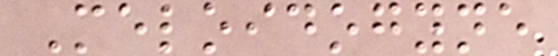Meloidogyne
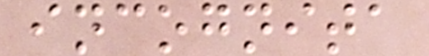incognita
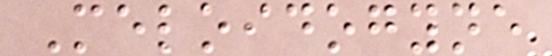Meloidogyne
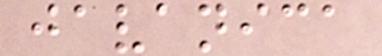javanica
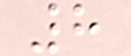8
